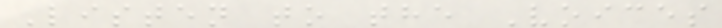Listen to the Voices
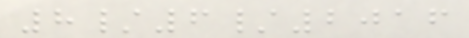8/6/2016
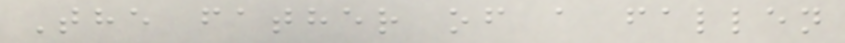The father of a fallen
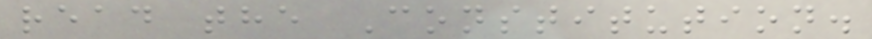read the Constitution.
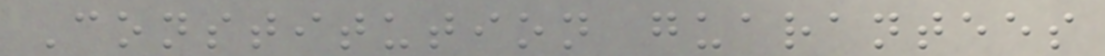Constitution guarantees
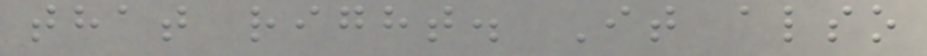that right. It also
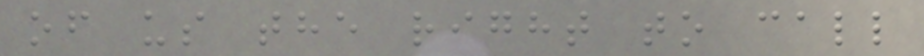of us the right to call
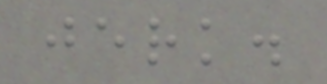jerk.
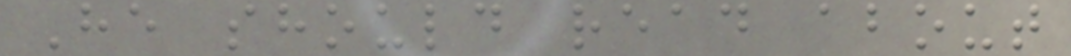He should read about
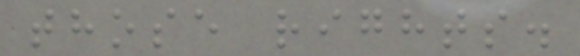those rights.
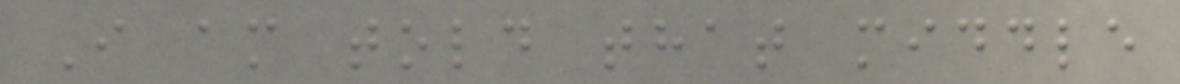I am told that middle
